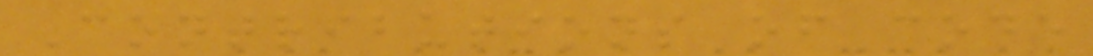Contributions of code
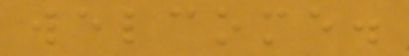welcome.
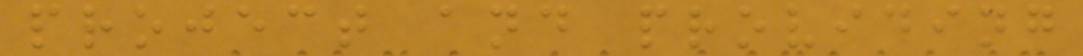project and providing
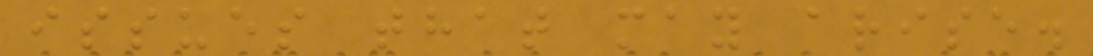issues that may arise.
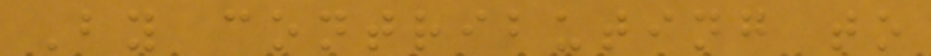By contributing to
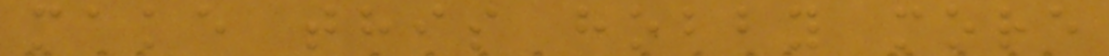make this hobby more
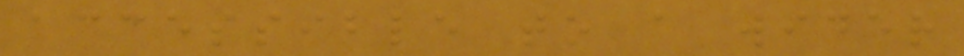accessible to a wider
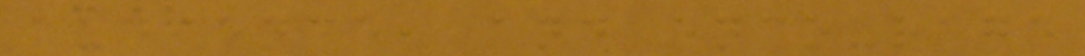audience, and encourage
